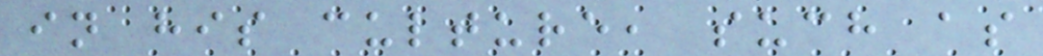in his culture, such as
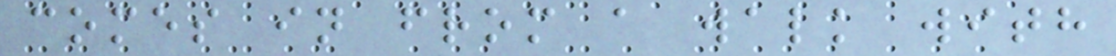comes in from a walk with
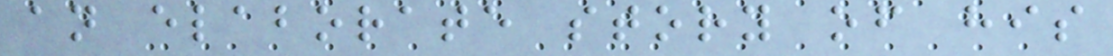an elaborate story of his
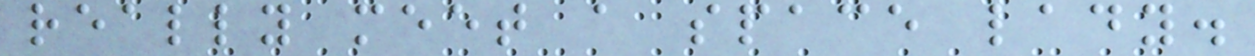really meet a space lady.
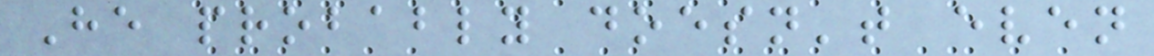He probably doesn't even
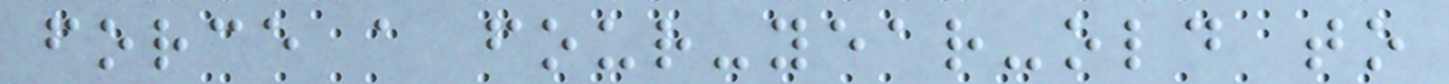force a four-year-old to
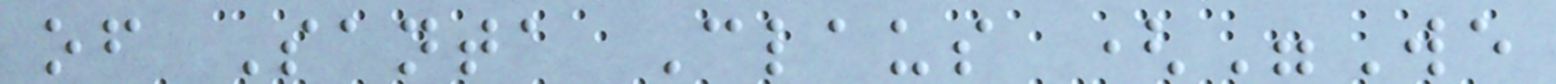of Santa Claus ("We
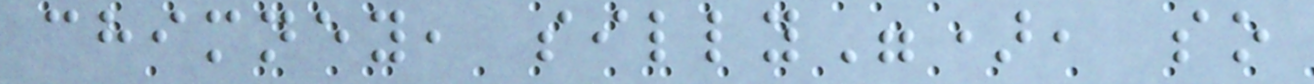chimney, silly"), so
